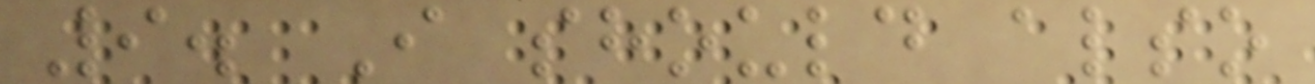9. I should also
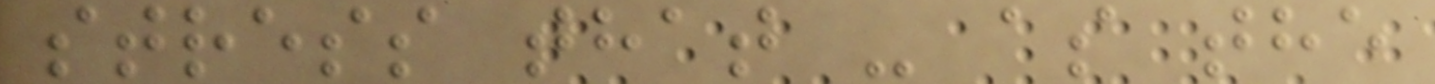stress that - as the
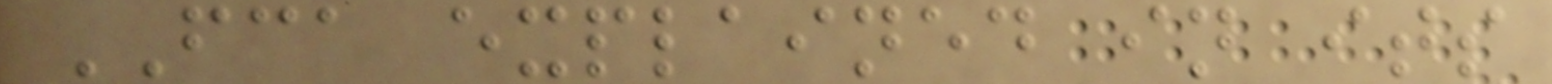FCA explained in its
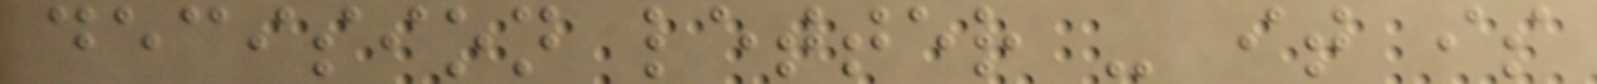decision letter - it is
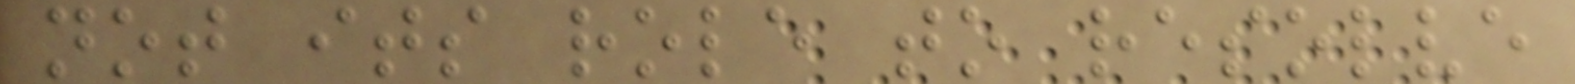not its role to resolve
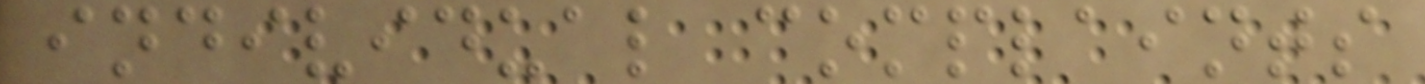individual complaints
